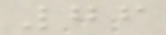76
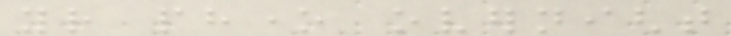your phone overnight
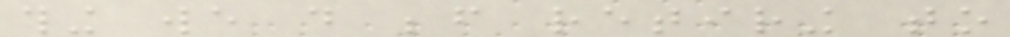thing we do before retiring to
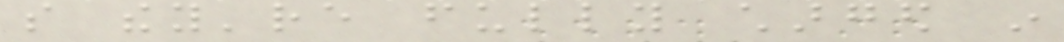so they're fully charged in
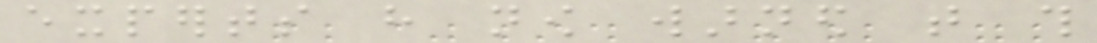experts have now warned that this
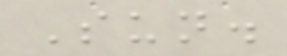Sun.
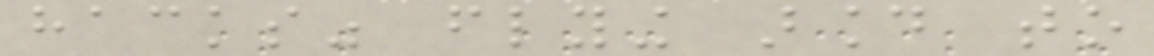hacks" flying around to
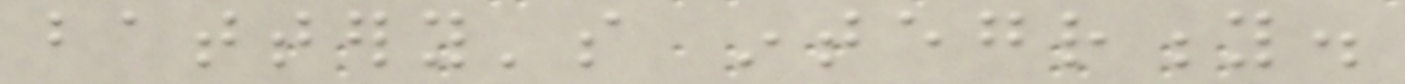battery's integrity.
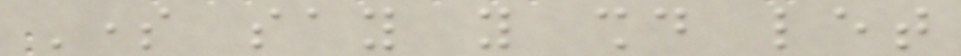Some say you should let
